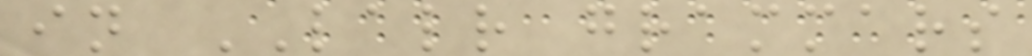in LALR grammars
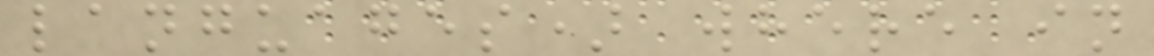languages) where in
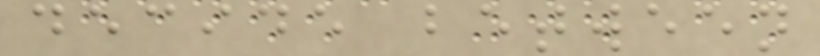decide between
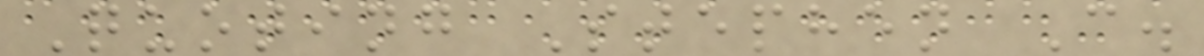Quoting Stephen C.
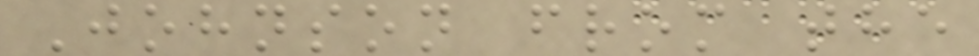Johnson from the
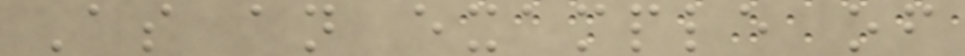As an example of
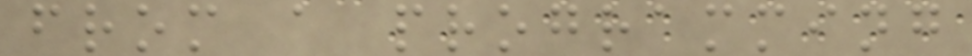from a programming
